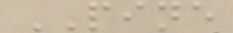PINE
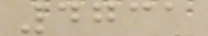4731
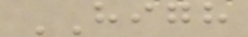HIGH
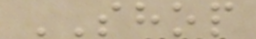SHOP
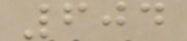604
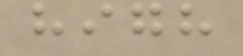high
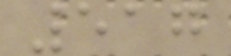517
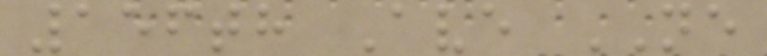156th Ave NE
